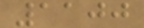1100
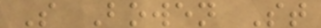S Bowen St
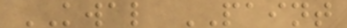KWAL PAINT
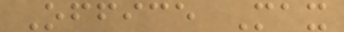Office Max
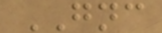GNC
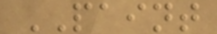PAINT
